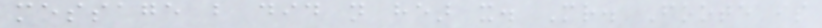message but did not hear it. Mr. Foote is
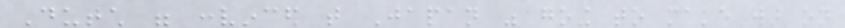Dutch were convinced that Japan was going to make war on
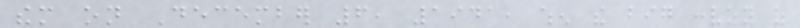them on December 6, 1941, when the big convoy of
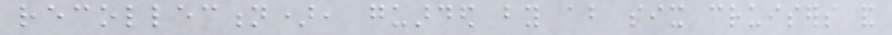recollection), guarded by about six cruisers and
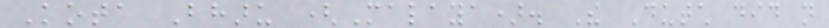Kota Bharu (Malaya). The Dutch did not
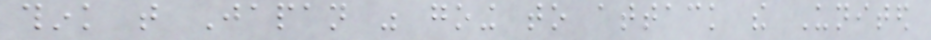think that Japan was going to attack the United
